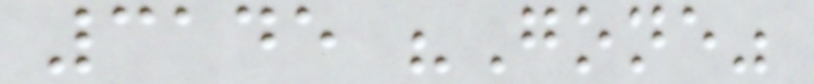3145 "Gone"
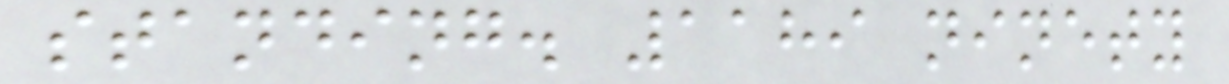standing. 1189 ninety
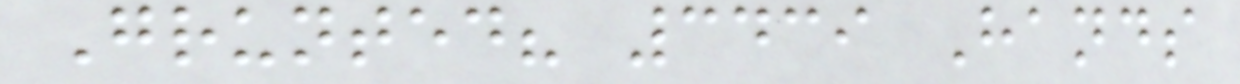Grunted? 3439 Hands
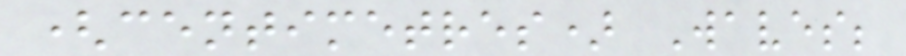(centimetres) Waves;
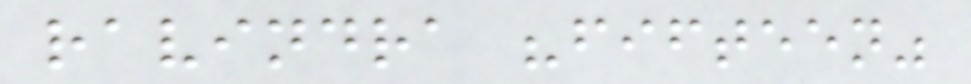ravindra "fifteen"
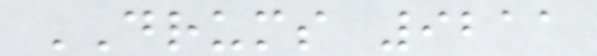DRUMS 9211
